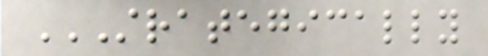STRATEGICALLY
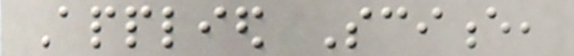Applied Science,
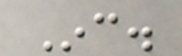Inc.
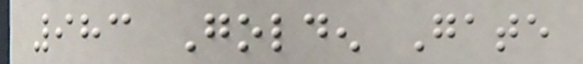983 Golden Gate
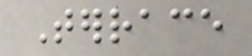Terrace
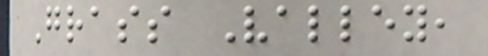Grass Valley,
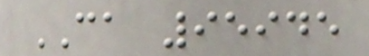CA 95945
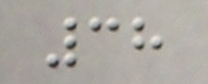38
